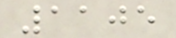1105
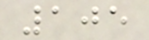105
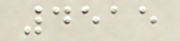4515
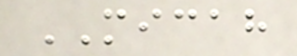MICAH
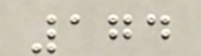174
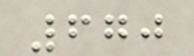670
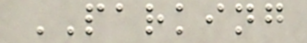PARKING
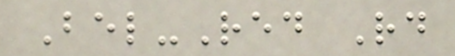Bel-Red Rd
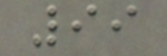99
